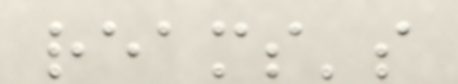reams's
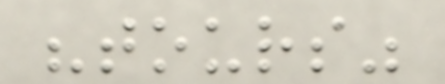"tours"
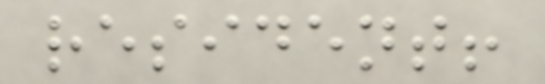resident!
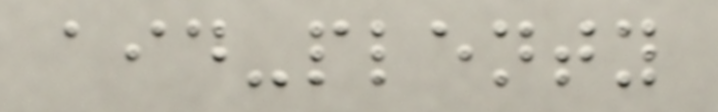aid-plenty
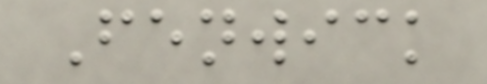Fenwick
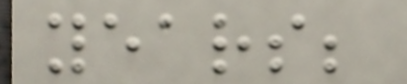years;
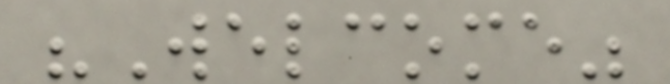"Welcome"
